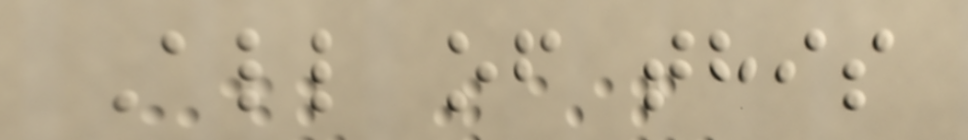All of this
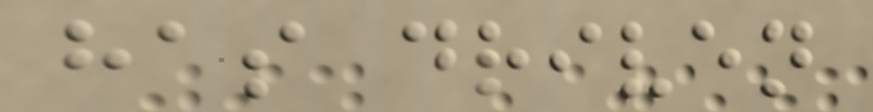has driven
